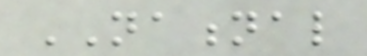NATIONAL
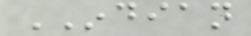INDIAN
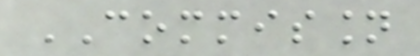COMMISSION
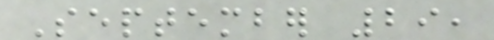September 29,
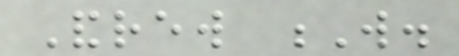Andrew W.
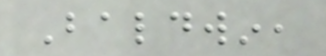Baldwin,
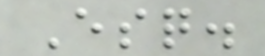Esq.
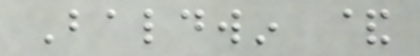Baldwin &
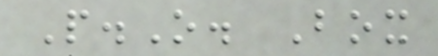P.O. Box
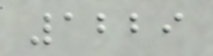1229
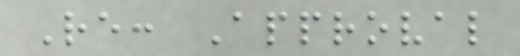Re: Approval
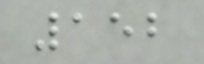152
